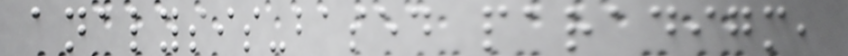analysis-based paradigm,
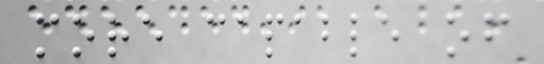more capable of
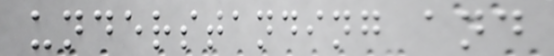understanding and
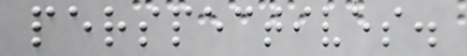perspectives.
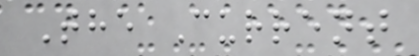The Current
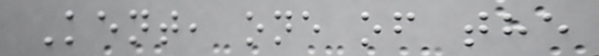Kent, one of the
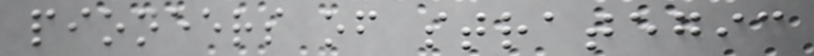pioneers of strategic
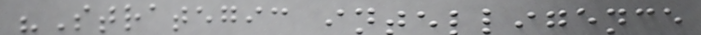"Strategic intelligence
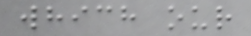which our
